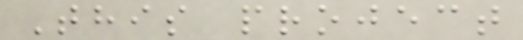This project
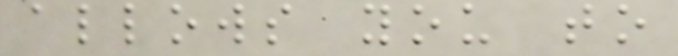allows you to
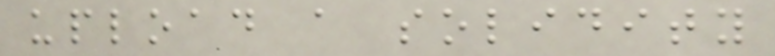upload a solidity
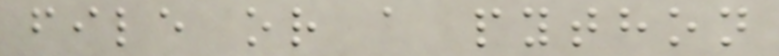file or a python
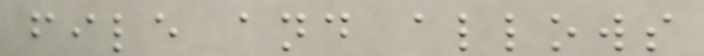file and allows
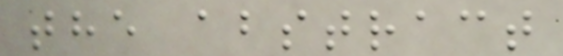the abstract
